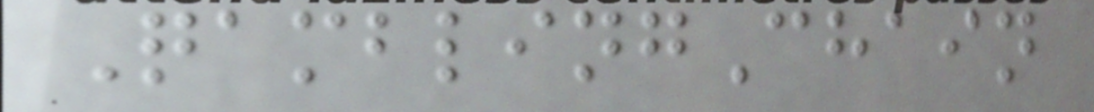QamblingChain
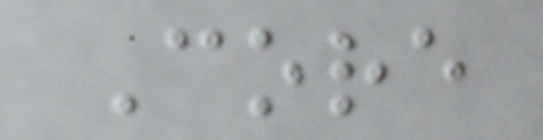Core
